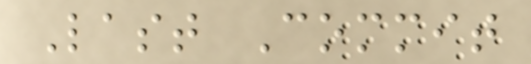Last Commit
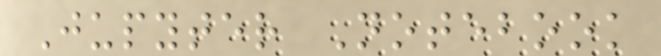Jupyter Notebook
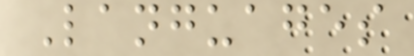Languages
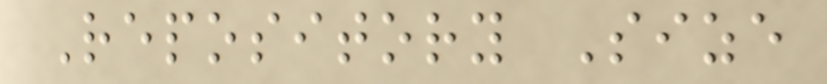Repository Size
